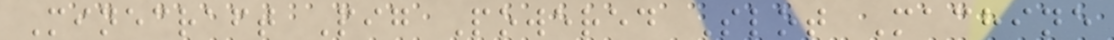Minecraft Pig Powered Slot Machine
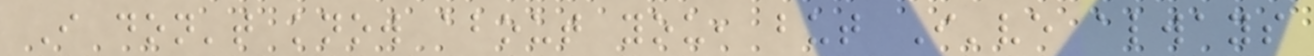I don't know about you, but I've always
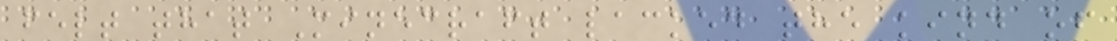felt that Minecraft lacked the kind of
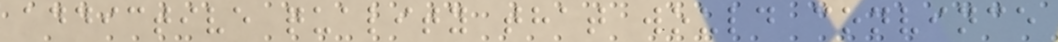addictive quality that would convince
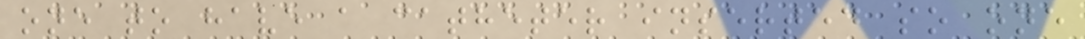one to have a catheter inserted so one
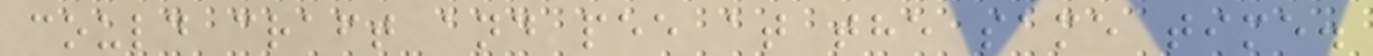could craft and pee at the same time.
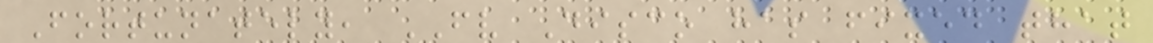Fortunately, FV Disco has fixed that
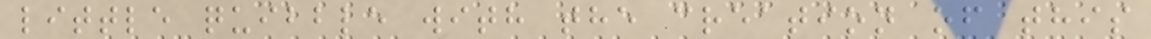little quibble with the creation of this
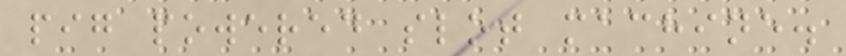pig powered slot machine.
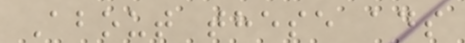About these ads
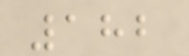182
